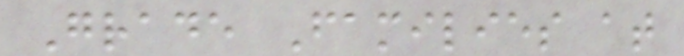Grade Families at
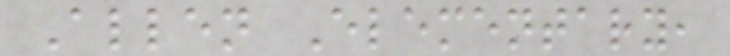Allen Elementary,
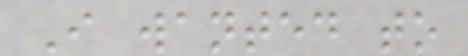I wanted to
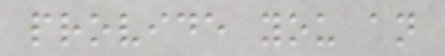provide you an
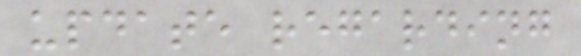update regarding
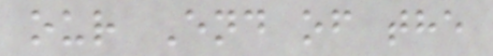our End of the
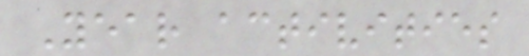Year activities
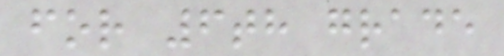for 6th grade
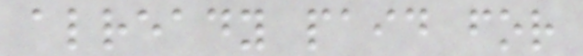already paid for
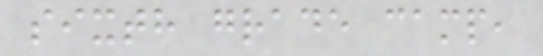sixth grade camp,
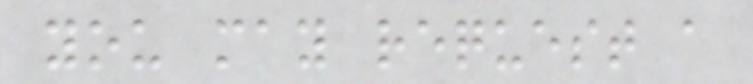you may request a
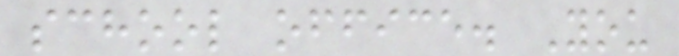school office. You
